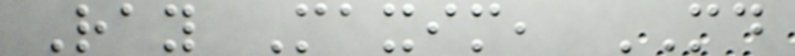Ray Maxim, MD
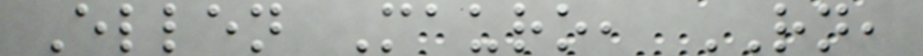Ellen Mauro, RN,
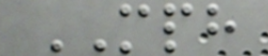MPH
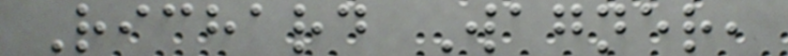Richard Wagner,
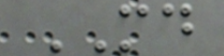MD
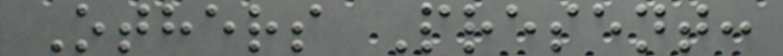Others Present:
